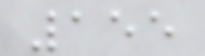155
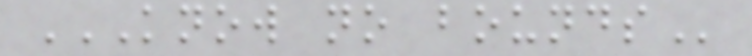KNOW NO BOUNDS
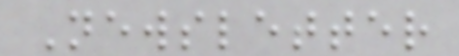Newsletter
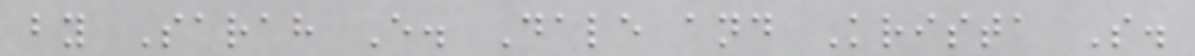by Sarah E. Dale and Krista S.
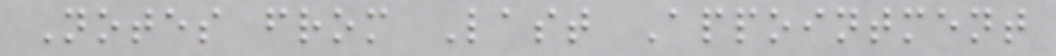Notes from Last Appointment
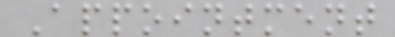Appointment
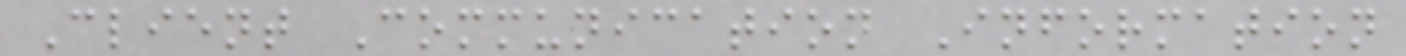Client Communication Information
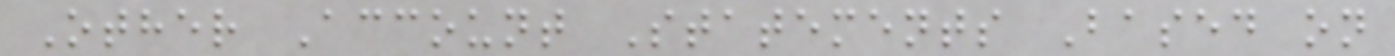Other Account Statements Based on
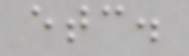etc.
